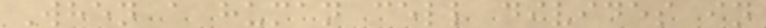When a human cell divides in
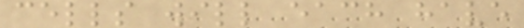cells will each have
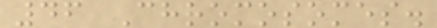46 Chromosomes.
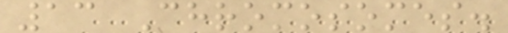13 Chromosomes.
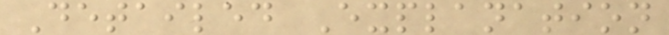Detailed Explanation
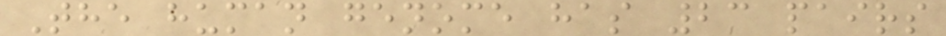The human genome has 23 pairs
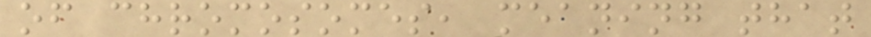of chromosomes, meaning that
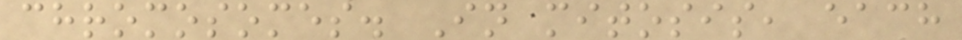chromosomes. In mitosis, each
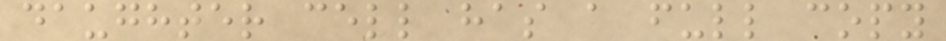daughter cell has a full copy
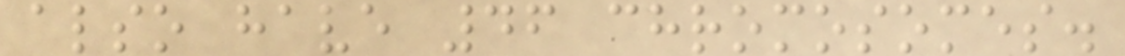also have 46 chromosomes.
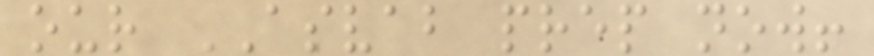our ASVAB prep now!
